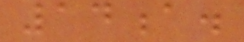14a.
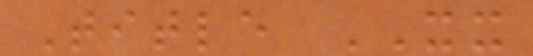Title XX
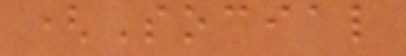(Social
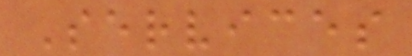Services
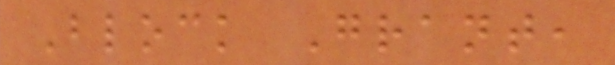Block Grant,
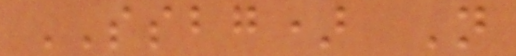SSBG) N
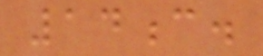14c.
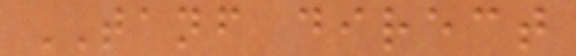TANF direct
